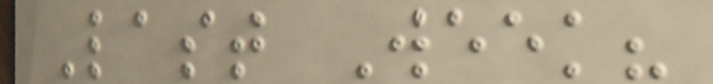Last Week?
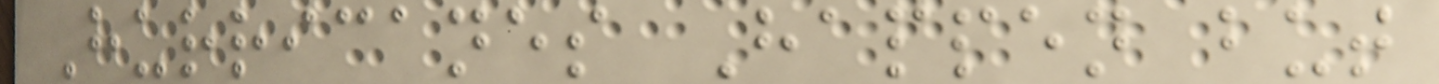Hurricanes Happen but
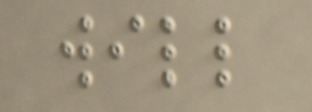will
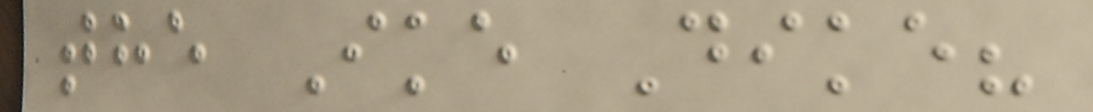the Ike Dike?
